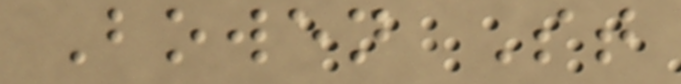Bowen St
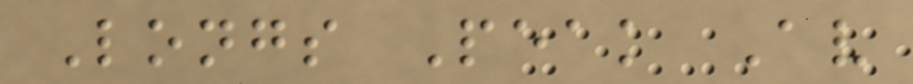Longs Peak Av
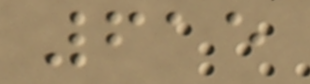615
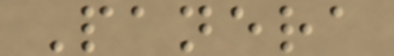Panera
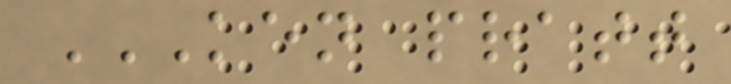KEN PRATT
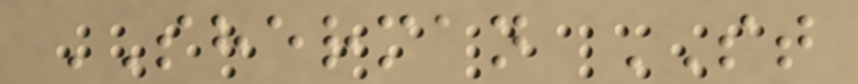SHERMAN ST
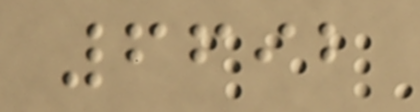6692
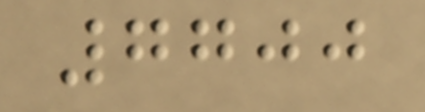7700
